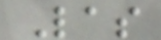Las
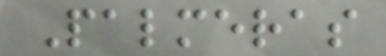Palmeras
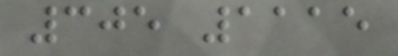305 1115
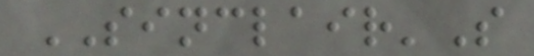SINCLAIR'S
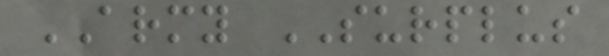ARMY SURPLUS
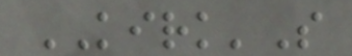KIRK'S
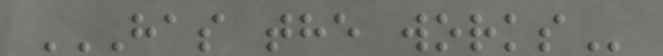HAS THE WORKS
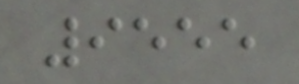9555
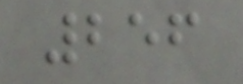256
